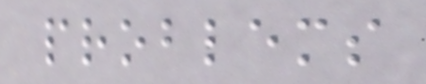problems
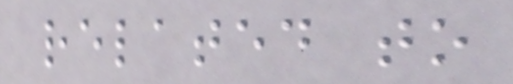related to
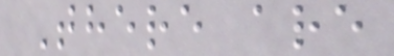There are
